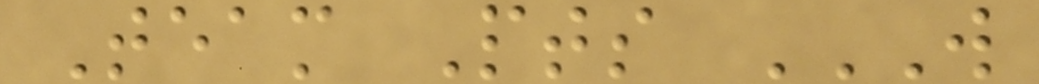Team Pts W
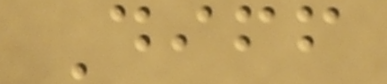Diff
